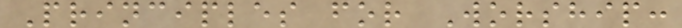Principles for Worship:
